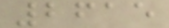2615
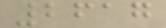2617
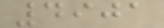4901
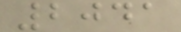2041
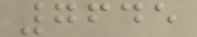7645
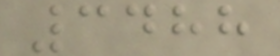3488
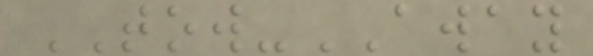TOW-AWAY
